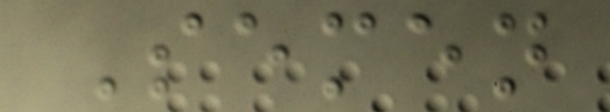Semen
